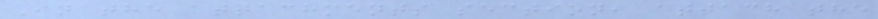In the attachments section, attach the
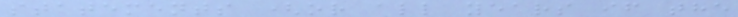statements (or all years if the
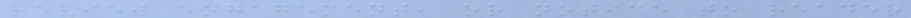review engagement, or notice to reader
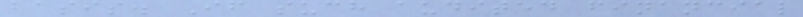basis. If such audited financial
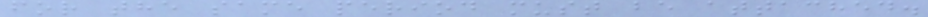for the same period must be attached.
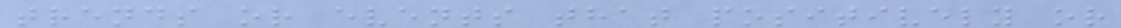trends or events that positively or
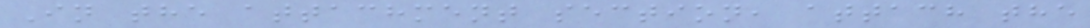In the attachment section, attach the
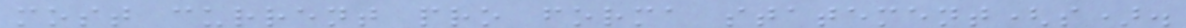most current pro forma statement(s).
